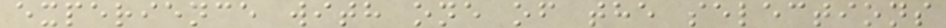experience with one of the selections
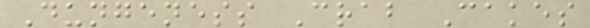Dungeness Crab Cakes
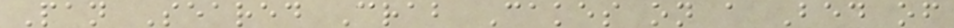Pan Seared Crab Cakes on a Bed of
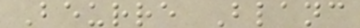Beurre Blanc
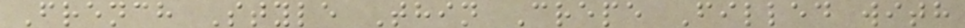French Style Thin Crepe Filled with
